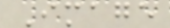Image
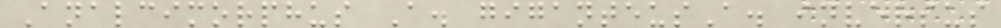Analcimorphus A. giganteusA. inversus
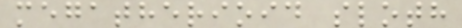megatherioid sloth
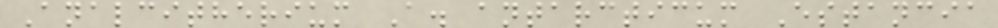Analcitherium A. antarcticum Estancia
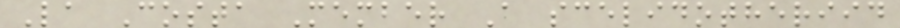La Costa Member A scelidotheriid
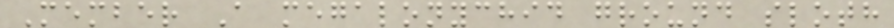Member A megalonychid ground sloth
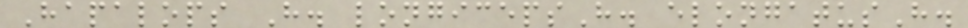Hapalops H. longicepsH. elongatusH.
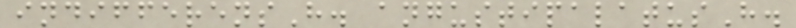indifferensH. angustipalatusH.
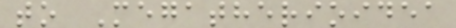to Megatherioidea
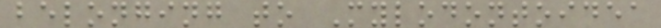belonging to Mylodontoidea
